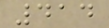414
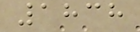1838
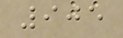905
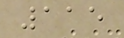115
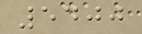5400
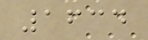1634
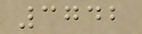3742
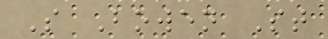S Bowen St
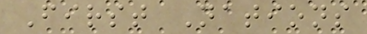First Nations
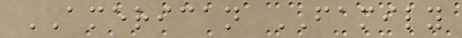AMERICAN FAMILY
